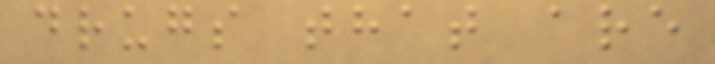drugs that are
